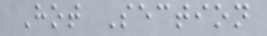Hot Section
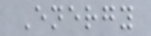Energy
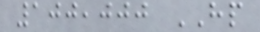100,000 HP
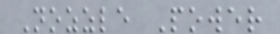Nozzle Power
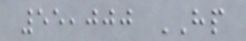55,000 HP
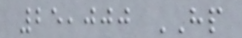25,000 HP
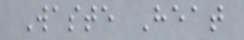Waste Heat
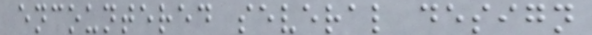encountered several design
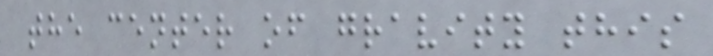the center of gravity this
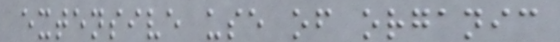extensive use of organic
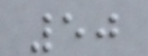50
